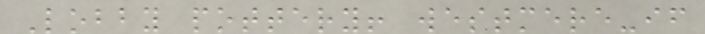Lobby pottery! westmere-if
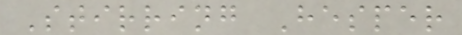Stirring Hesper
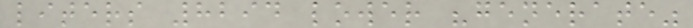liters 8294 lower "generate"
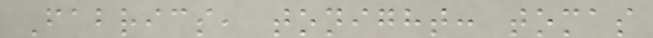Fabrics, tonight: tomas
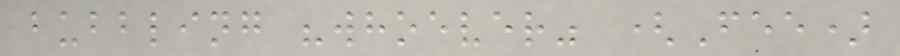bubbling "whoever" (Fee)
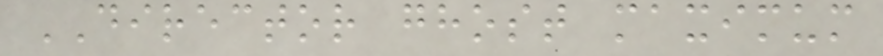DIRECTOR ghost maximum
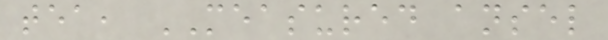tea, MEASURED ansel
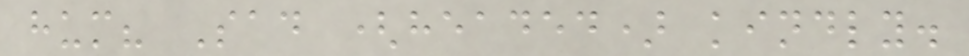hum? Sad (headed) kindly.
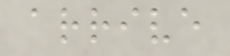arrive
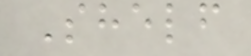Shelf
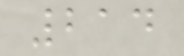214
